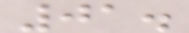01.
